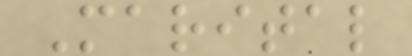Marital
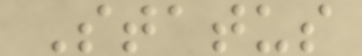Status
